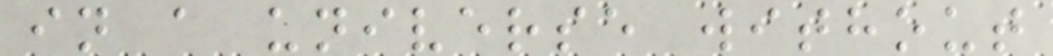in a universe without
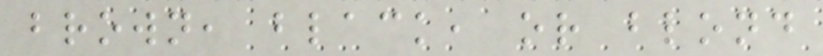brown, black, or blond
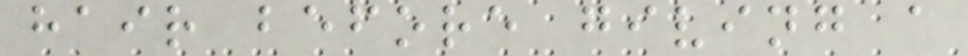hair before giving a
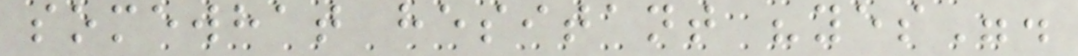somewhat hesitant "yes".
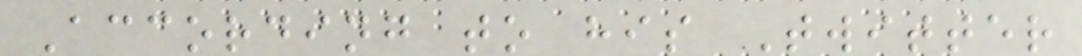According to his Twitter
